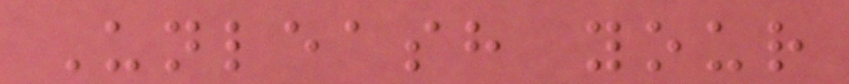Unleash your
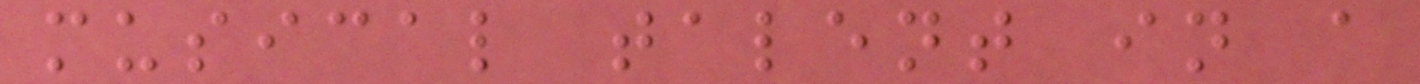musical talent in a
